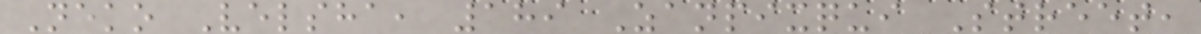Neko Velsha, 189 Zanpixqui Street,
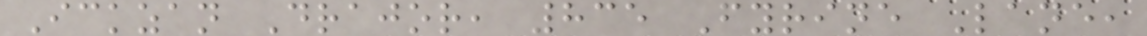Ickzan Drajor, 835 Fyrine Lane,
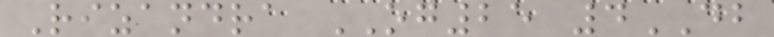Rizandra OG25 4DB
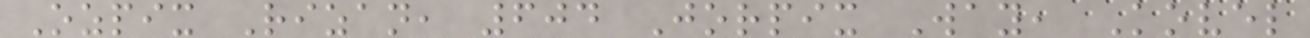Ozpix Rizan, 604 Jorpix Way, Kovel
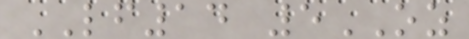LF14 5OZ
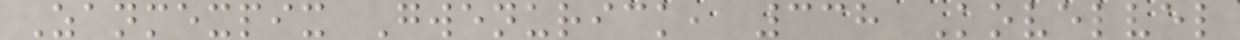Zanmexpix Gwenurick, 338 Kovelvel
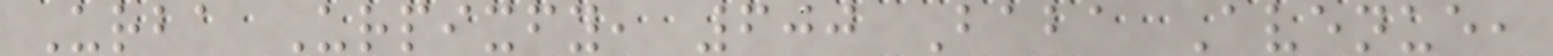Urba Urpixfy, 600 Baba Avenue,
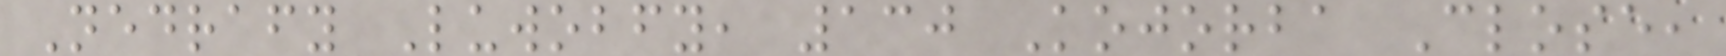Nedrafy Luwobfy, 130 Kojorba Close,
